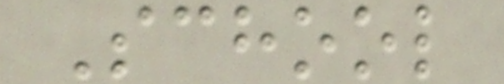School
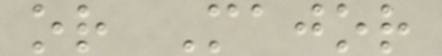or Major
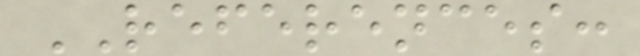REFERENCES:
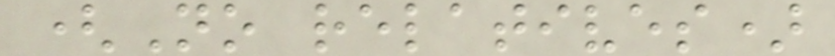(No relatives)
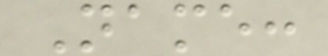Name:
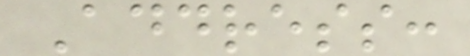Address:
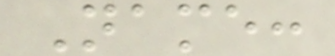Name:
